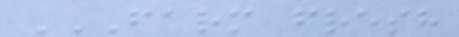FARM FRESH
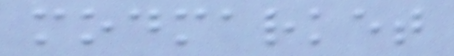modmarket
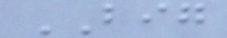BIG
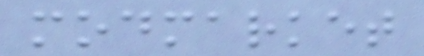modmarket
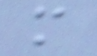m
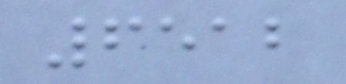6512
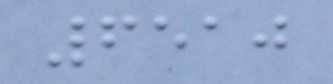6510
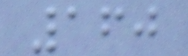160
